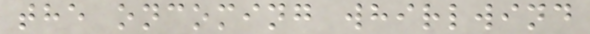the oncoming whirlwind
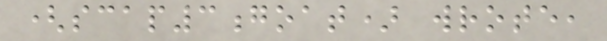(scap3goat) wrote,
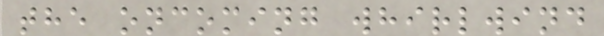the oncoming whirlwind
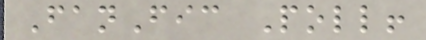FanFic Poll!
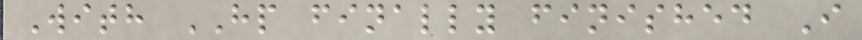With HP finally finished I
